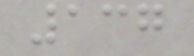137
